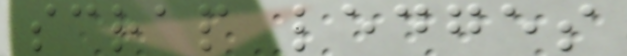scrap ledges
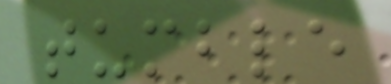tumble
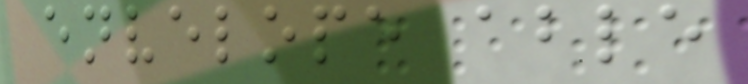envelope able
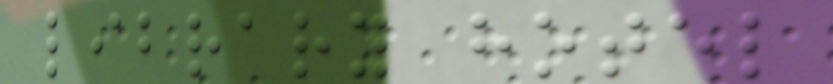library hotel
